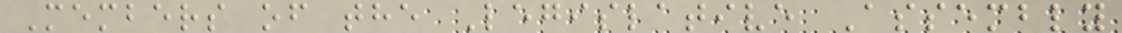Members of the Legislative Assembly
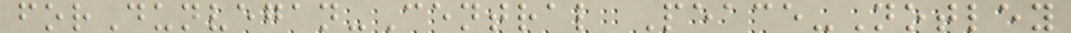forDunvegan-Central Peace-Notley
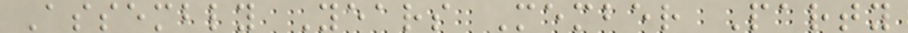Assembly Years Member Party
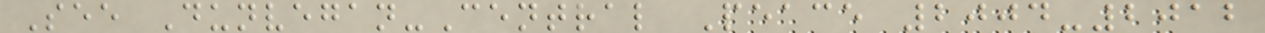See Dunvegan-Central Peace 2004-2012
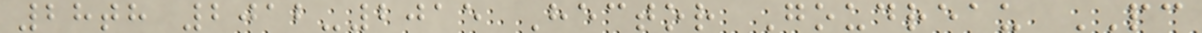28th 2012-2015 Hector Goudreau PC
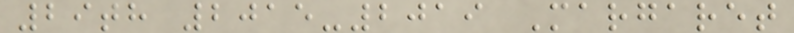29th 2015-2019 Margaret
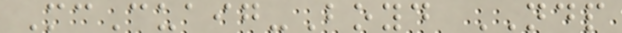McCuaig-Boyd NDP
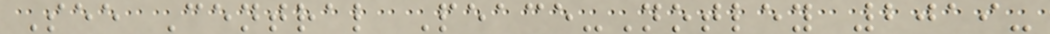See Central Peace-Notley 2019-
